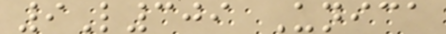9L309 Unica
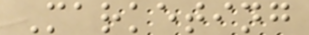Marketing
